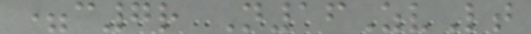=c7r N16ZvLt
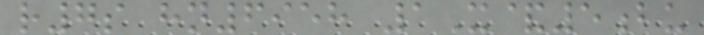r7s hn6958 1X&5bu
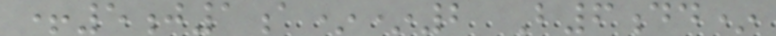+5j1a**2 B6dd*
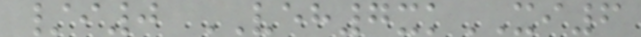/i0 VEH7xkXI6
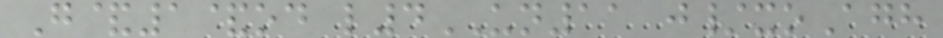G&1&od l4UN11 j/xoAgh
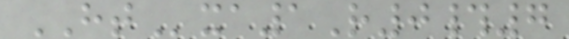HTxa1R0#7
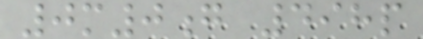0m0g 498p
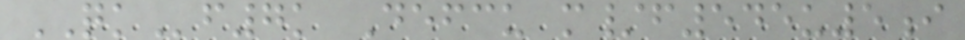QKf7k Defcu m/f545u5i
